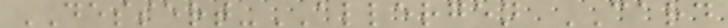DESSERT-ALLERGEN CARD
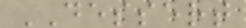DESSERT
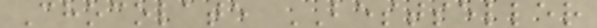Chocolate BESTSELLER
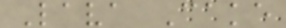Lava Cake
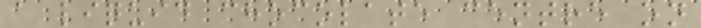a liquid chocolate centre on
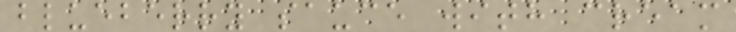blueberry sauce with cream
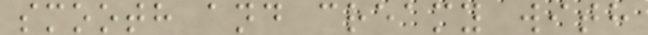smooth and creamy with
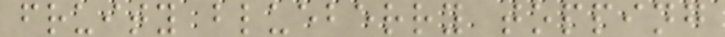fruity blueberry topping
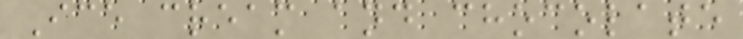Ice cream and chocolate
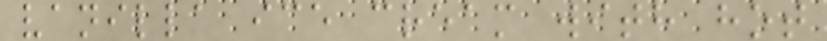vanilla ice cream with hot
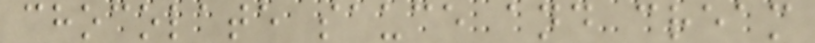chocolate sauce and cream
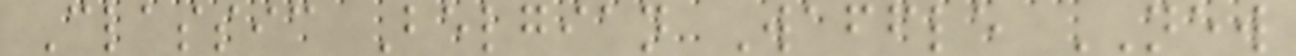Classic Belgian Waffle NEW
